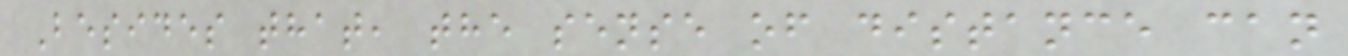Besides that, the sense of distance can
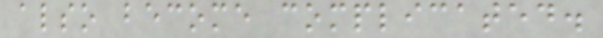also become complicated.
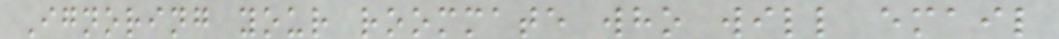Ignoring your roommate who will email
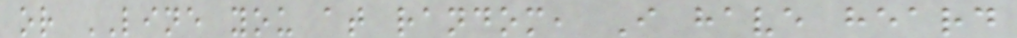or LINE you at random, I have heard
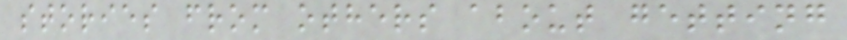stories from others about getting
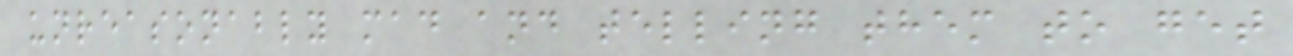unreasonably mad and telling them to get
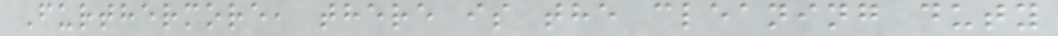Furthermore, there is the cleaning duty
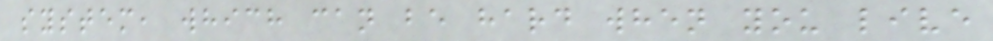system, which can be hard when you live
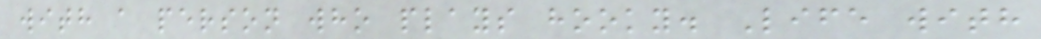with a person who plays hooky. Life with
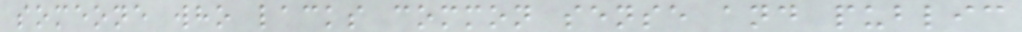someone who lacks common sense and public
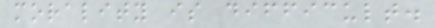morality is difficult.
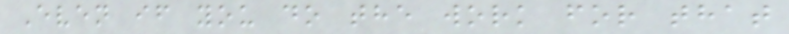Even if you do the work for that
